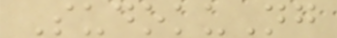SudokuNg
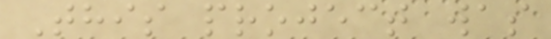This project was
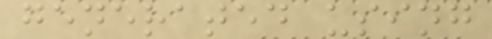generated using
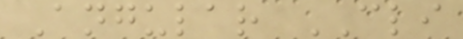Angular CLI
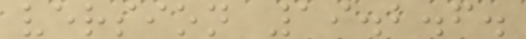version 19.2.6.
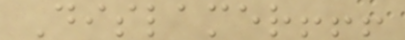Dislamer!!!
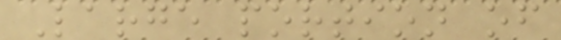Large portion of
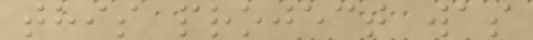this project was
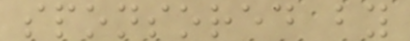sponsored by
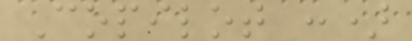Copilot :)
